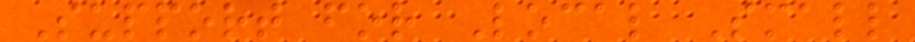Support for Local Small
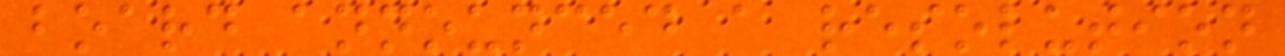board announced a resolution
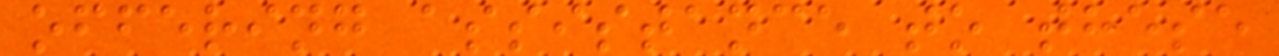offering assistance to these
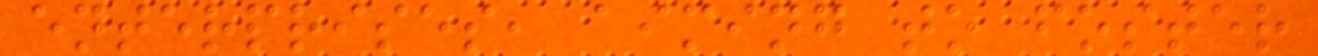enterprises, aiming to foster
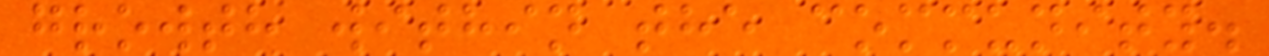growth within the community.
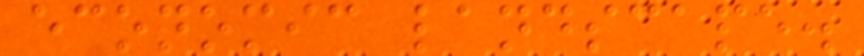economic landscape.
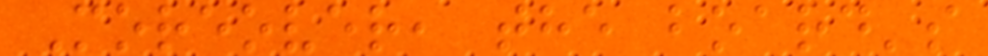Moreover, the board's
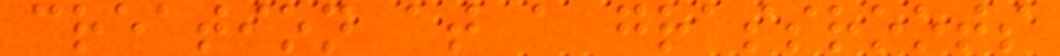creation at a grassroots
